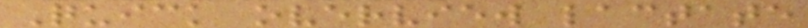Quick overview lactate
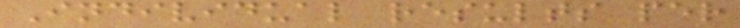Individual results per
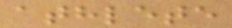athlete
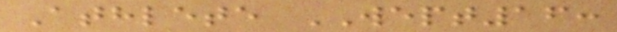Athlete WEPT16:
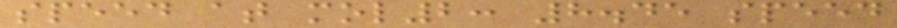speed at mol2: 8.45 speed
